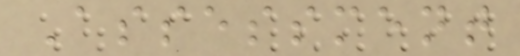Assessment
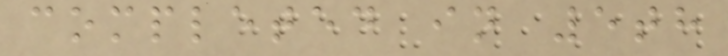completed in 5th
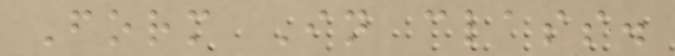Form In class.
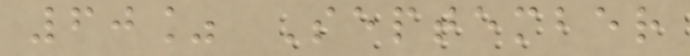60% September
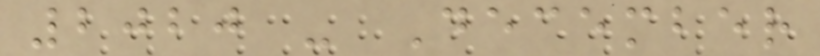2020 - December
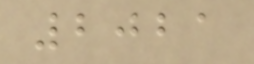2021
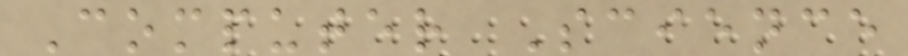Computer Science
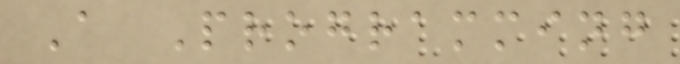A Programming
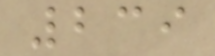239
